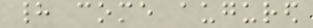had come augured
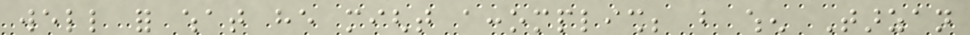well for what he might accomplish; but when Tarzan
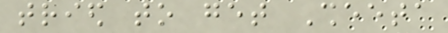tried to get Sheeta
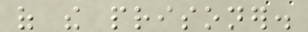of the prisoner.
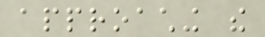approaching the
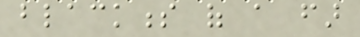blackness of a far
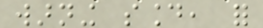warning sound, for
